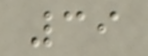39
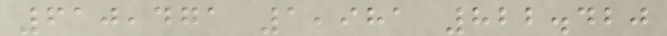610,471 1,981 822.420
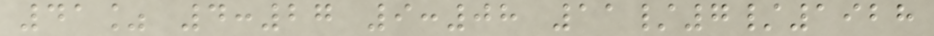41% 4:27 9:08 11/7/1928
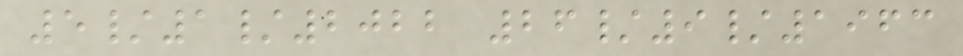5/1/2022 26/9/1963
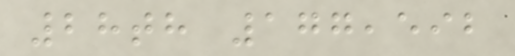28th 177,592
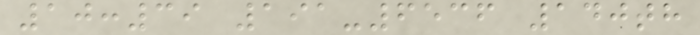10:39 191-6536 140th
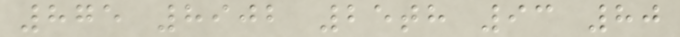875 8902 25th 93 80
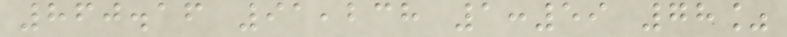860.16 91,238 1:59 78%
